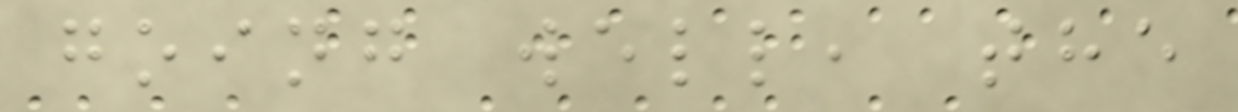going well, the
